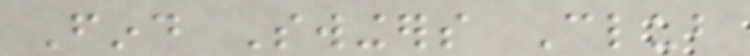Find Swingers Club
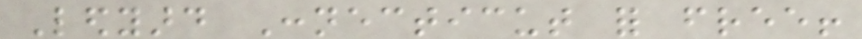Ledyard Connecticut for free!
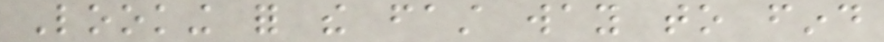Looking for the fast way to find
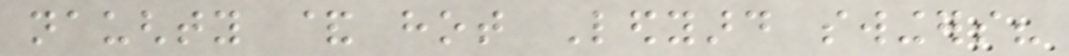naughty & hot Ledyard swingers?
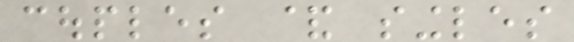couples & singles
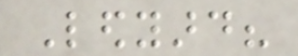Ledyard?
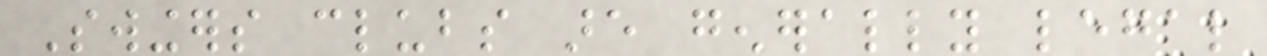Swingers clubs are generally legal
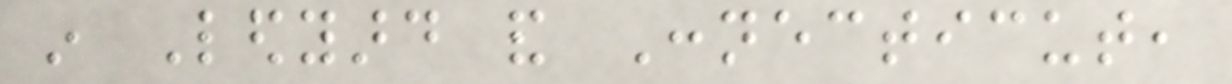in Ledyard and Connecticut,
